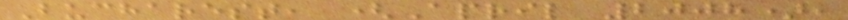Bucharest, (April 2008),
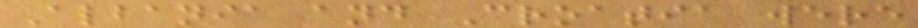Albania and Croatia were
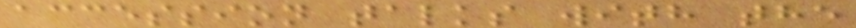accession talks with the
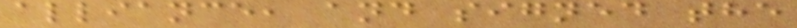alliance, and signed the
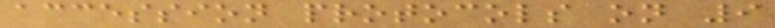accession protocols on 9
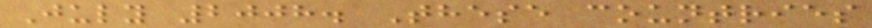July 2008. These countries
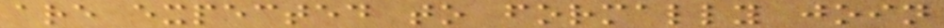are expected to formally join
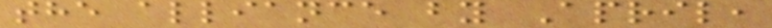the alliance by April,
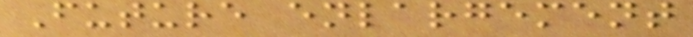Future enlargement
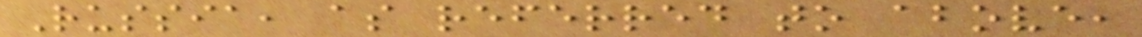Russia, as referred to above,
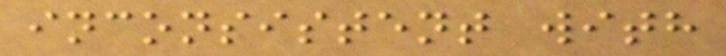inconsistent with
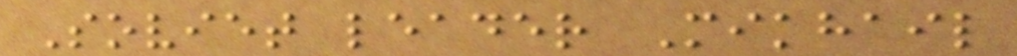Soviet leader Mikhail
